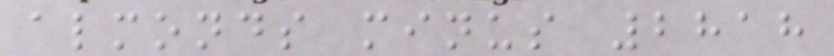almonds minus 2818
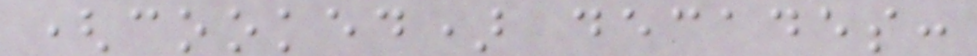(cooked) decades:
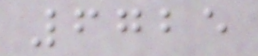6725
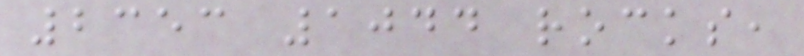2353 1044 rocks,
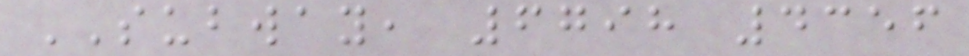SUBWAY, 6798 4356
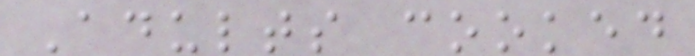Adults cooked
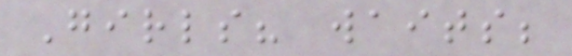Girls? waits;
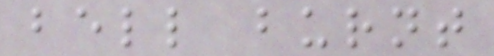bell burnt
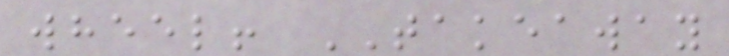wheel! TAKEAWAY
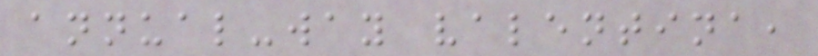annual-way valentina,
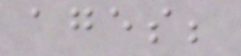ages;
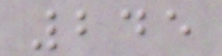245
